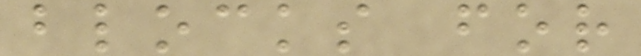blocks for
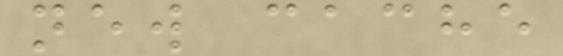new cache
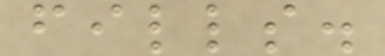fills.
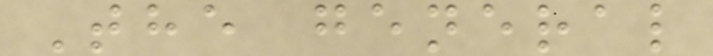The general
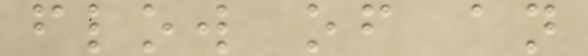flow of an
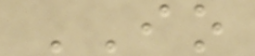IO
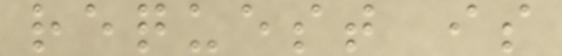request is
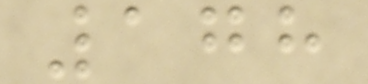178
